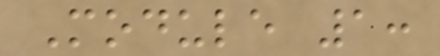Module 1:
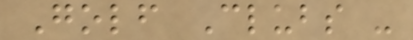Golf Clubs -
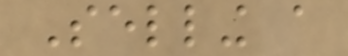Selling a
